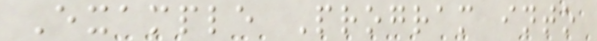Example Program into
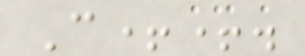C++.
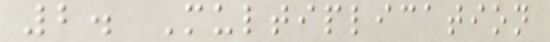2. Multiplication
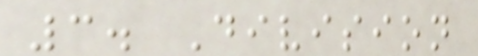3. Division
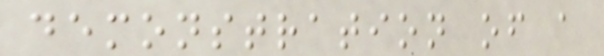demonstration of a
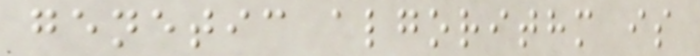genetic algorithm is
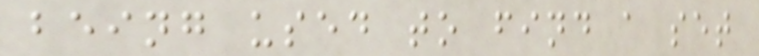being used to find a set
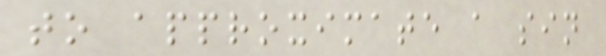to approximate a sin
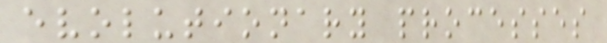evolutionary processes
